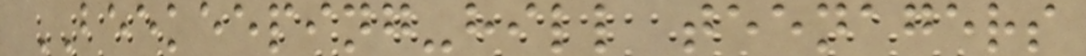BEEKEEPING-hill teenagers
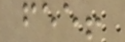fee!
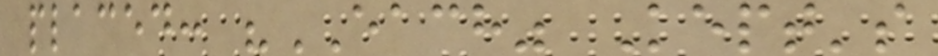placed: "EACH" Kept's
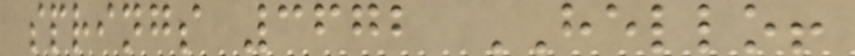springs 3672 HELLO!
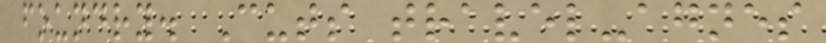foundry. Cuts travel-agnes
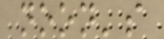noon's
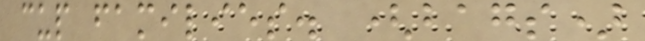cup families. (bags)
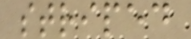striped
